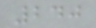240
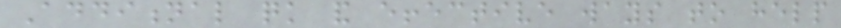Additional quick and effective ways to help
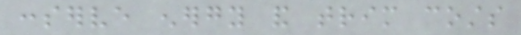conserve energy and trim costs
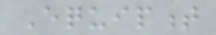Equipment
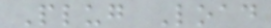Plug Load
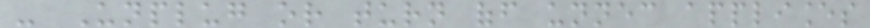- Unplug or turn off unnecessary appliances
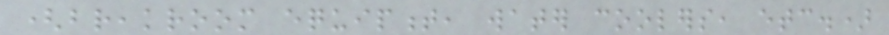(breakroom equipment, water coolers, etc.)
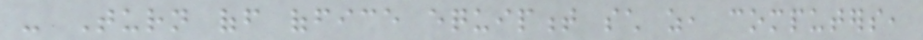- Turn off office equipment such as, computers,
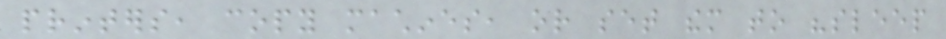printers, copy machines, or set them to "sleep
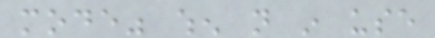mode" when not in use
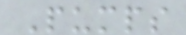Pumps
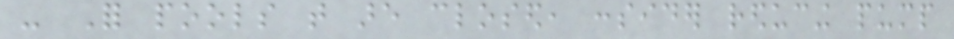- For pools that are closed, consider reducing pump
